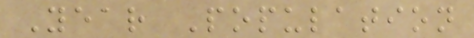Year Population
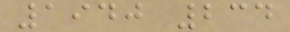1940 234
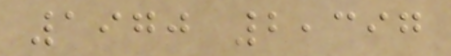1970 2,397
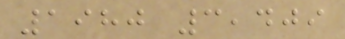1980 3,409
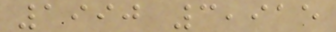1990 3,915
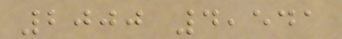2000 4,541
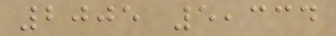2005 5,334
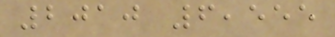2010 6,555
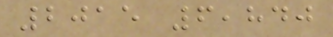2015 6,840
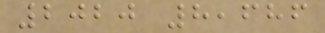2020 8,686
